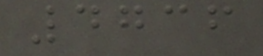4736
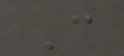C
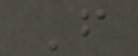F
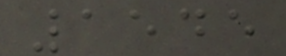1545
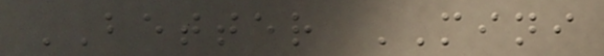BETTER MINI
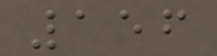156
